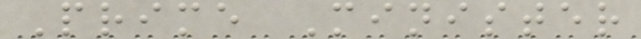Prime Minister
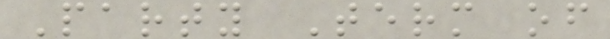Party Term of
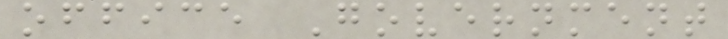office Government
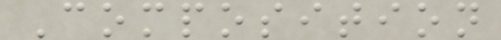Composition
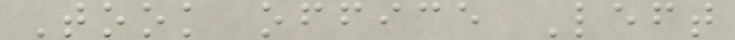Took office Left
